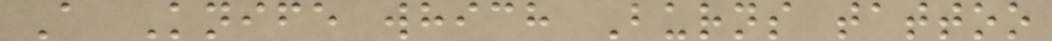A Knife which Burns tattoo
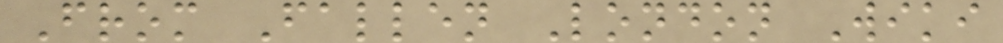From Fallen London Wiki
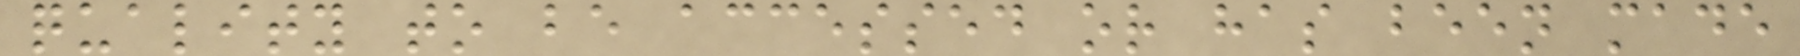quality to be accessed or has been made
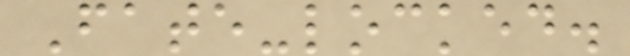Fate-locked.
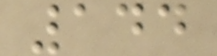144
